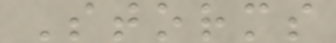Storms
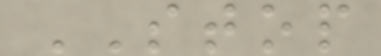STOP
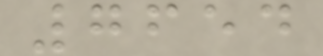7654
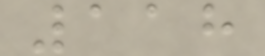118
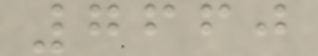7660
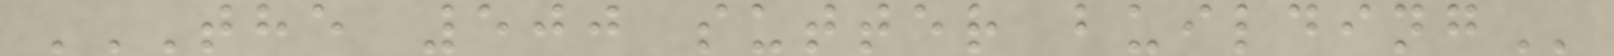THE 500 SUTTER BUILDING
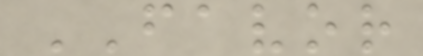FAVOR
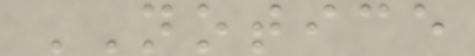NOTICE
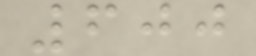600
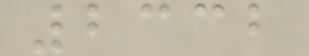2332
